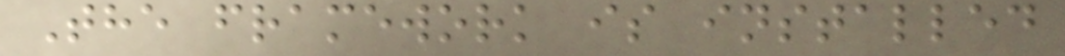The framework is installed
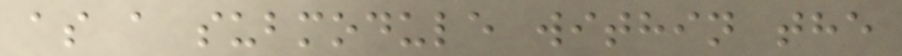as a submodule within the
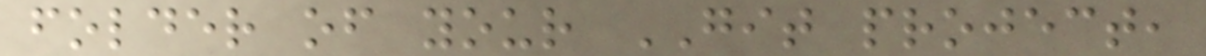folder of your GIT project,
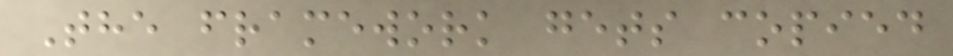The framework gets copied
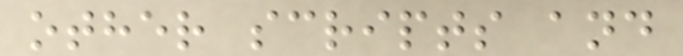other scripts and
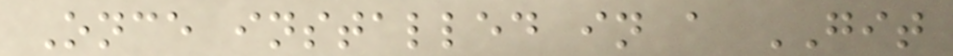Once installed in a GIT
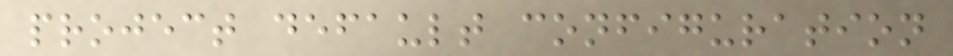project default configuration
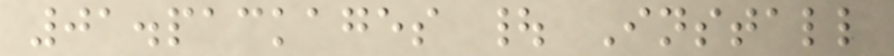01.packages | Install
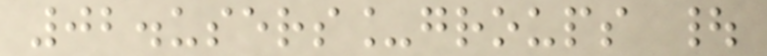02.users_groups |
